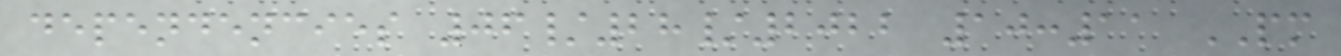dependencies 06/28/2022 10:11 PM
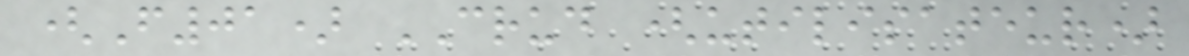(F01) CRUD (utilisateur)
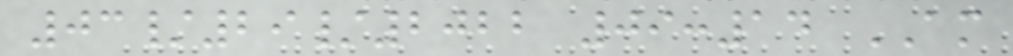03/29/2022 09:14 AM
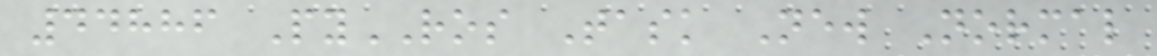44886 PyROS Task New Normal
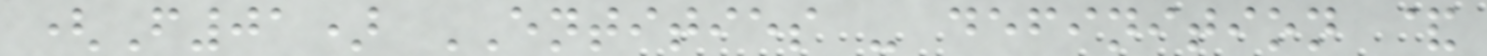(F01) ENTITIES - definition &
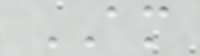AM
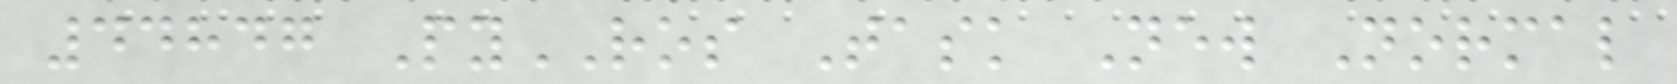44847 PyROS Task New Normal
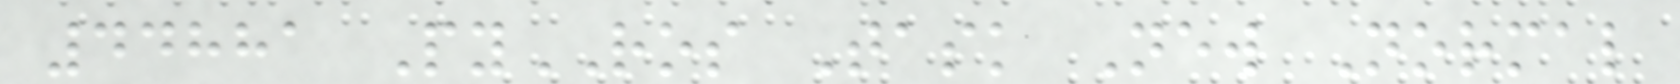44881 PyROS Task New Normal
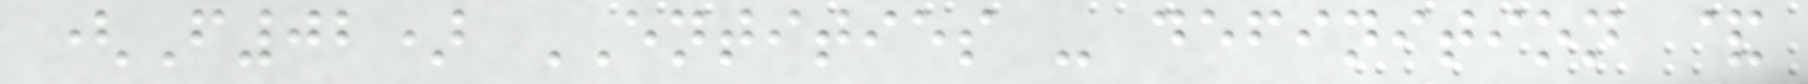(F02) ENTITIES - definition &
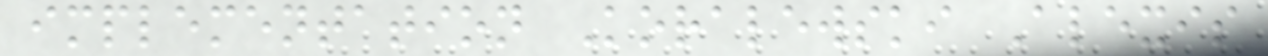implementation Koralewski Alexis
